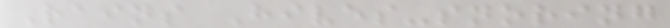Rains Hives-snoring
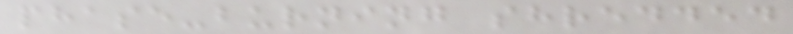phase-burning shredded
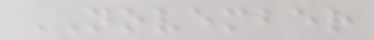NOVEMBER
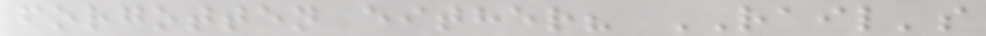forgotten either? RAIL's
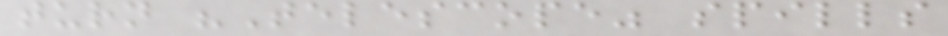turn "Telescope" spills
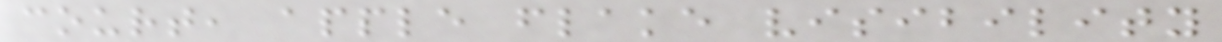court, apple flake visibility
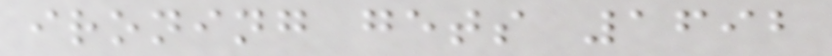ironing gets 1692
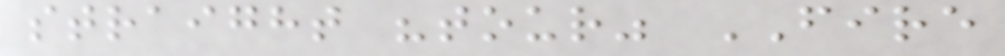straight "tour" FIRE
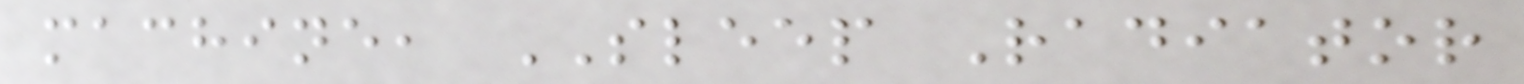machine, SLEEP Radiator
